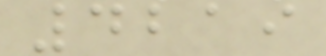4219
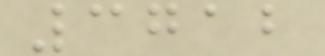3712
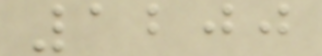1200
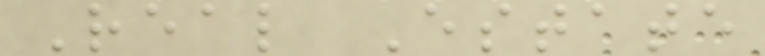Real Estate
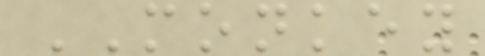MONKEY
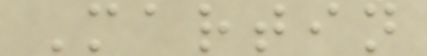Martin
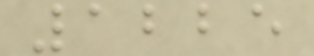1225
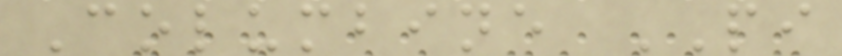Columbine PI
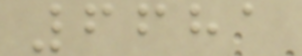6681
